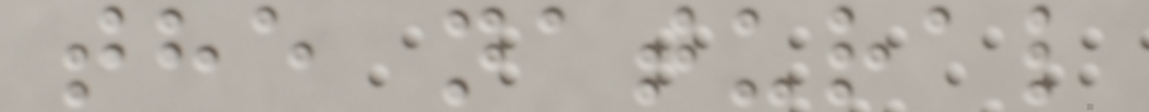the natural
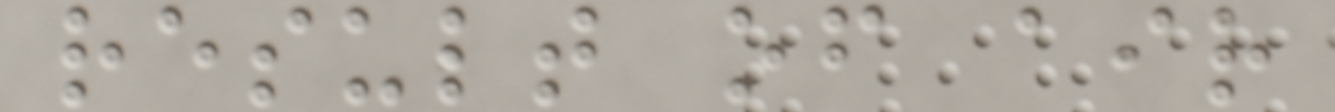result of air
